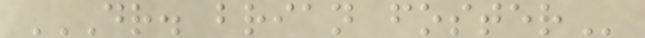DR. BRIAN FOSTER
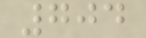704
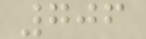706
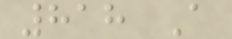818 A
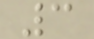3
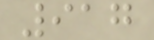917
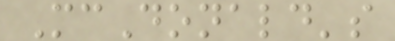McDonald's
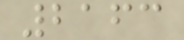2163
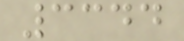3344
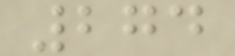274
